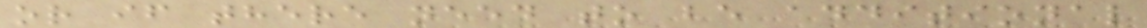or if there need to be additional
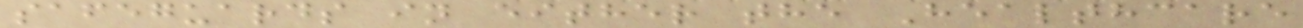safeguards in either the Healthcare
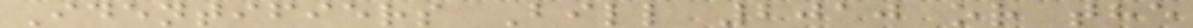Identifiers Bill 2010 or the
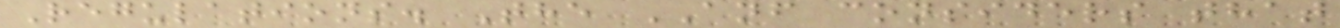Regulations. The ANF considers that
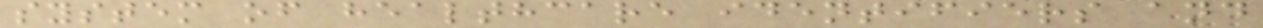system of healthcare identifiers and
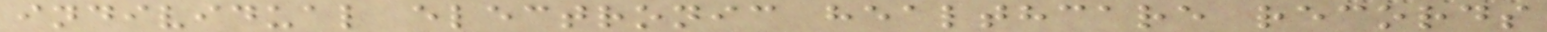individual electronic healthcare records
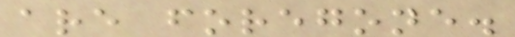are foregone.
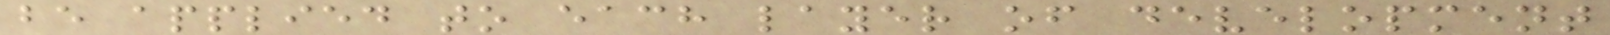be applied to each layer of development
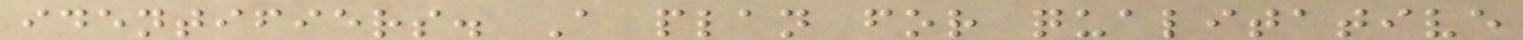identifiers. A plan for qualitative
